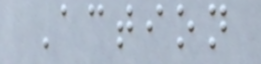Action
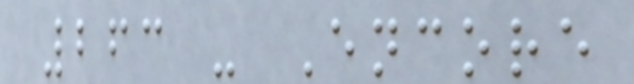263 - Encore
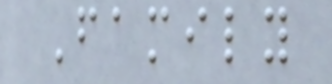Family
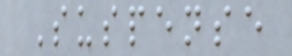Suspense
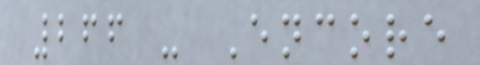266 - Encore
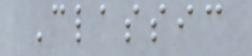Classic
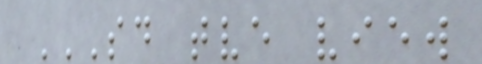SD TVE VIEW
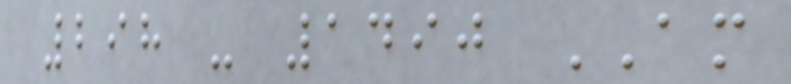298 - 1490 AM
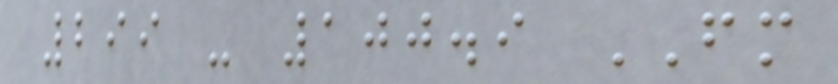299 - 100.9 FM
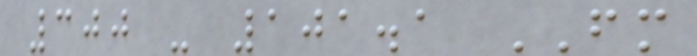300 - 101.1 FM
